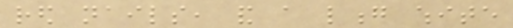red nails, and a long white
